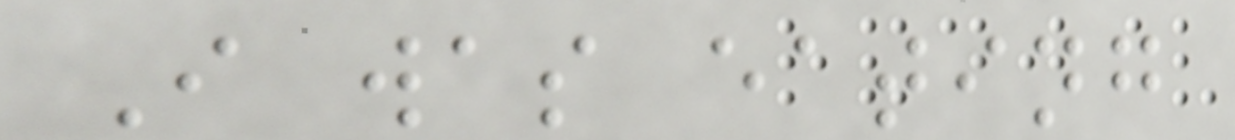I was eating
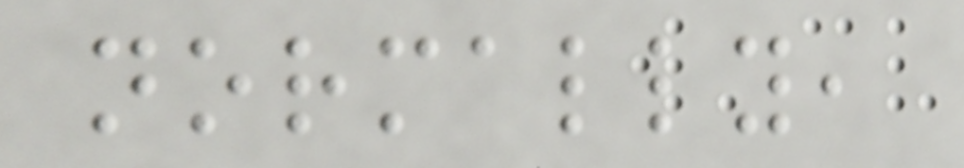normally,
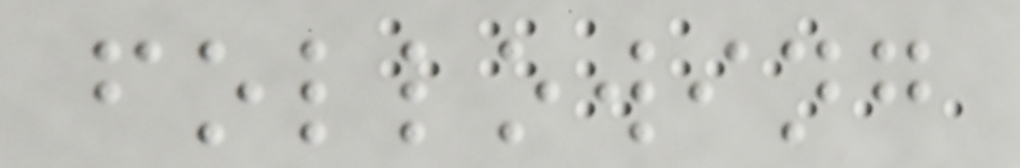following
